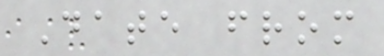Date from
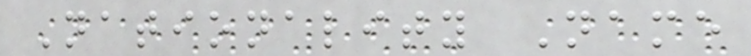Nationality Name
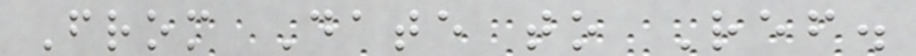From Date to Ref.
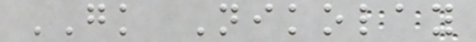GK Nikolay
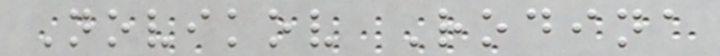Novikov Rodina
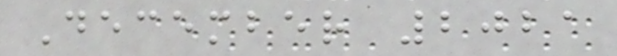December 2021
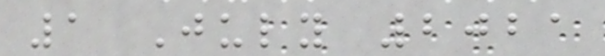1 July 2021
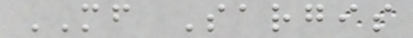MF Sargis
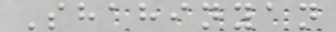Shahinyan
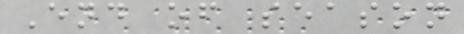End of season
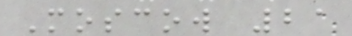Moscow 21
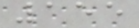155
